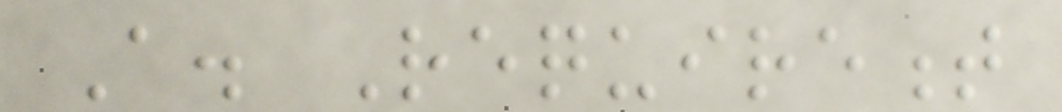A. Requirement
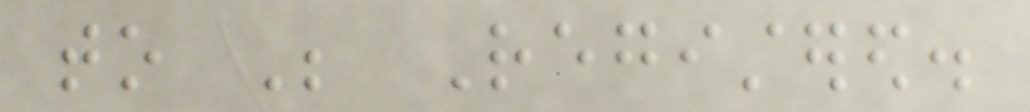to Be Registered.
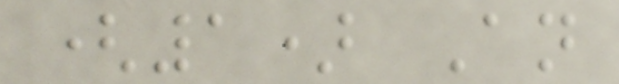(1) An
